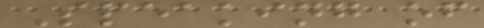Speaking of
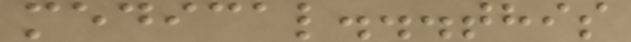medical...this
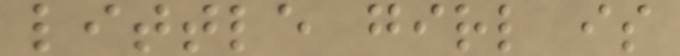little girl is
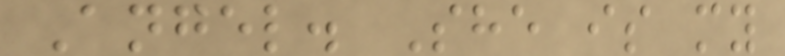Angel. She is my
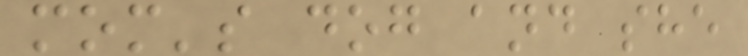mom's dog and she
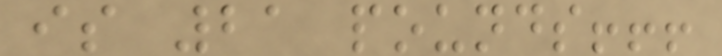is 21 pounds!!!
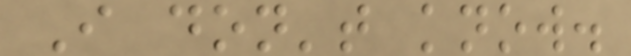I don't know.
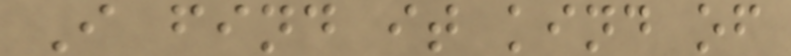I find it kind of
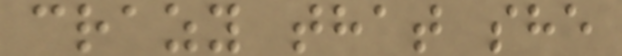crazy that she
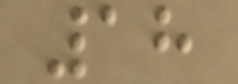18
